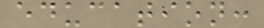education:
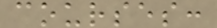courses:
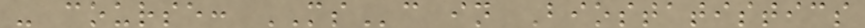- course: MSc in Biostatistics
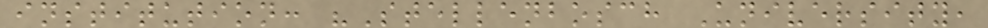institution: "Stellenbosch University,
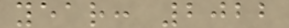year: 2022
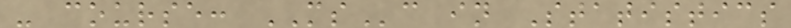- course: MSc in Statistics
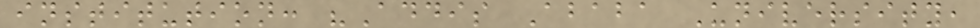institution: "Addis Ababa University,
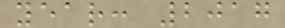year: 2017
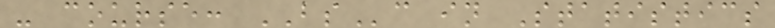- course: BSc in Statistics
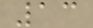13
